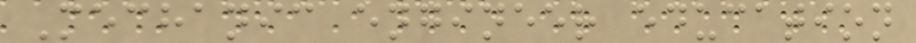Mechanic engineer education
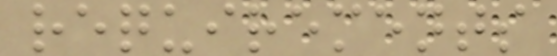requirements
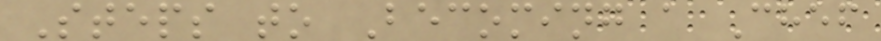Steps to Becoming a Chef
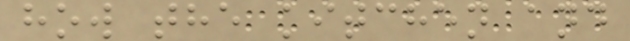how the kitchen and
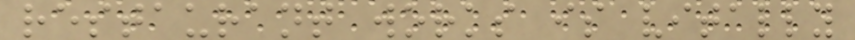restaurant works is vitally
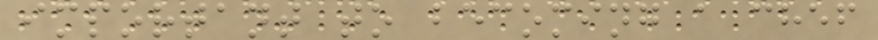important to becoming a chef
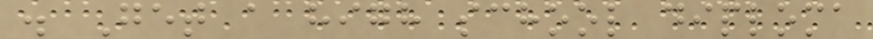. Get a high school diploma
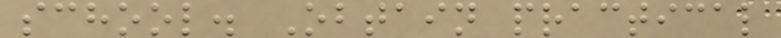school. Obtain practical
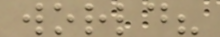world?
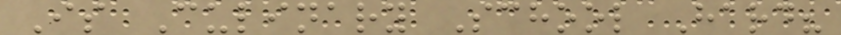Is Culinary School Hard?
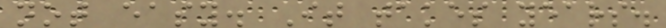not easy. It takes years.
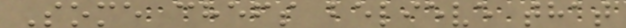Some chefs believe that
